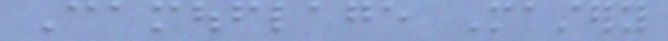Camouflage Mastery
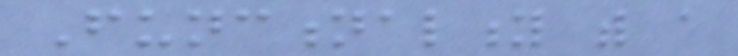Functionality with a
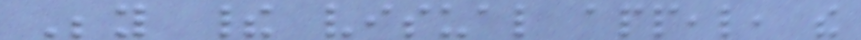Beyond their visual appeal, the
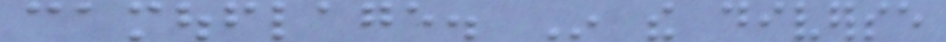camouflage. In the diverse
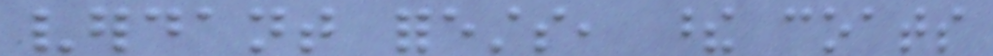verdant forests, these coats
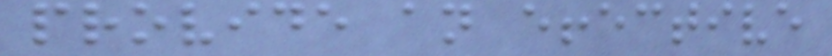provide an effective
